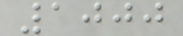1000
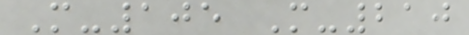M-105 M-210
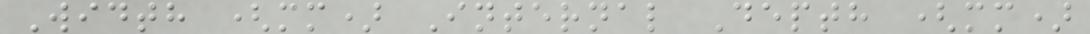Width (mm) Internal Depth (mm)
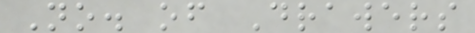No. of Drawers
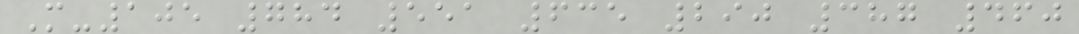M-105 784 551 635 290 387 460
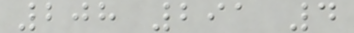208 291 4
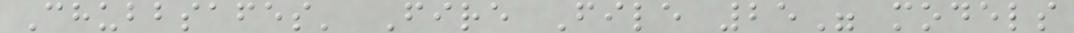Chubbsafes' Fire File 25" models
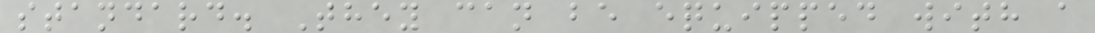standard. They can be equipped with a
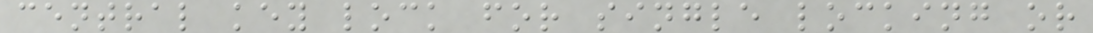central key lock for single locking or
